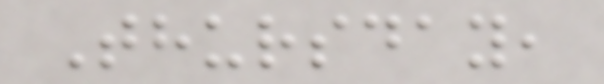Thursday,
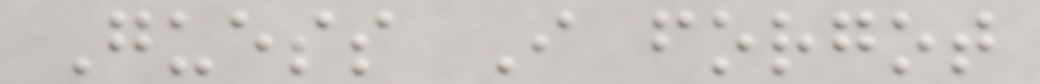Guess I forgot
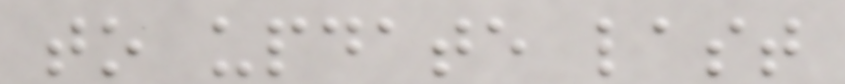to update last
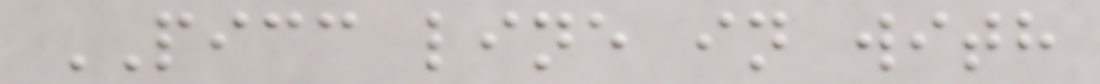PICC line in with
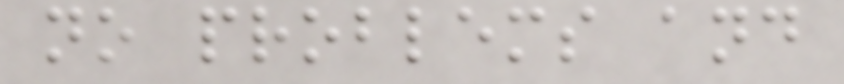no problems and
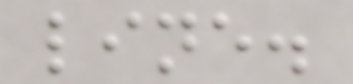line.
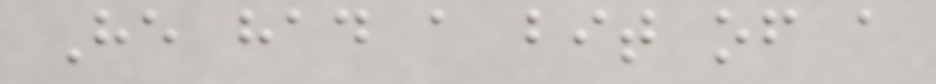He had a bit of a
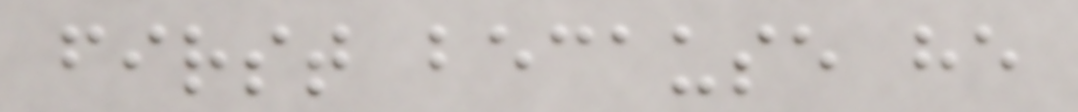first because he
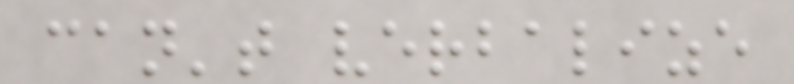can't verbalize
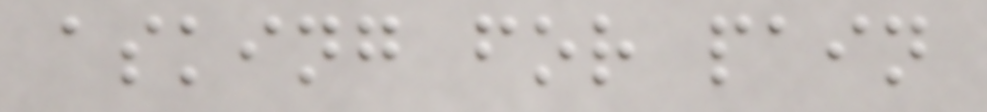asking for pain
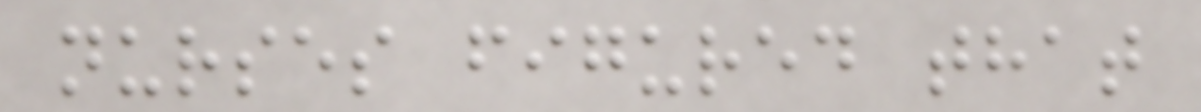nurses figured that
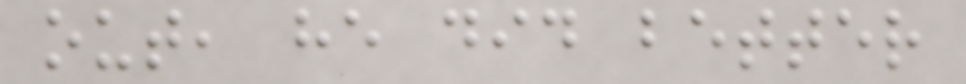out, he did better
